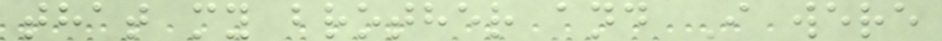that my brother and I were
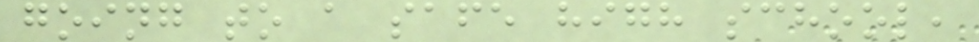going to a safe high school,
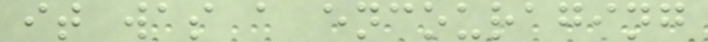it was a encouraging
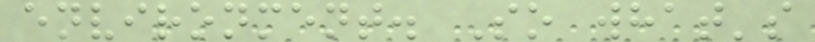environment. So what's
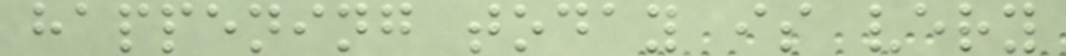happening today is very
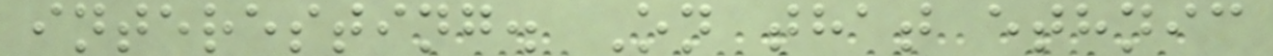interesting. On that ethnic
